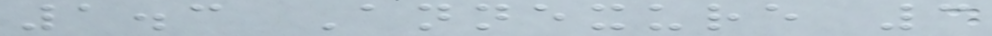1.3 Annexure 3
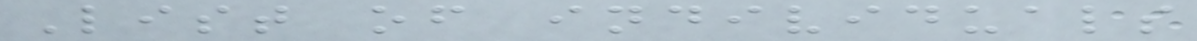List of individuals
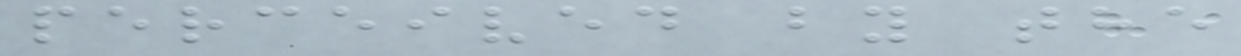perceived by the
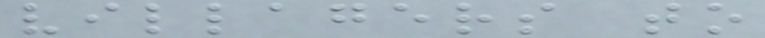villagers to
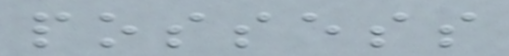possess
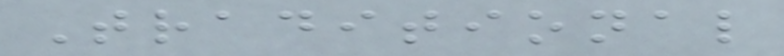Traditional
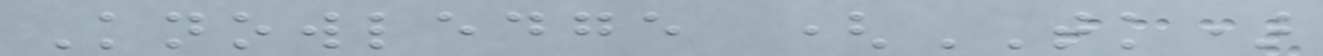Knowledge (TK)
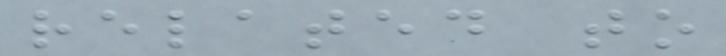related to
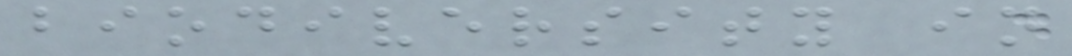biodiversity in
